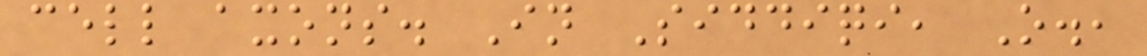cell axons. In Siddiqi, O.,
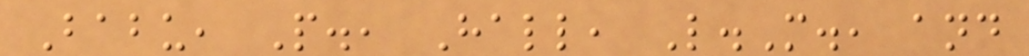Babu, P., Hall, L.M., and
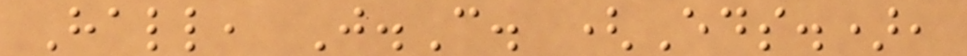Hall, J.C. (Eds.),
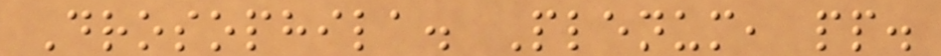Drosophila. Plenum, pp.
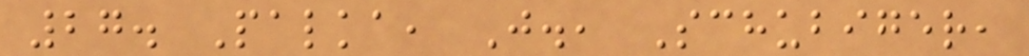27. Palka, J., Schubiger,
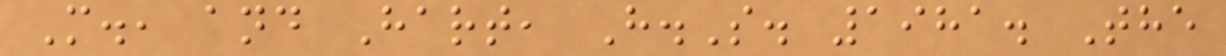M., and Hart, H.S. 1981. The
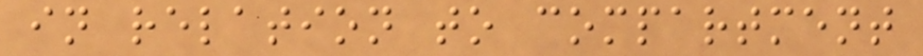in relation to compartment
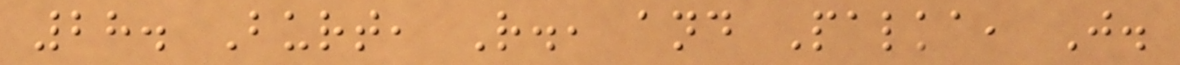28. Burt, R., and Palka, J.
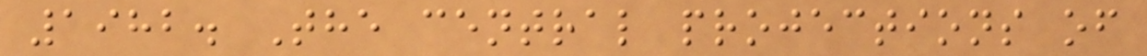1982. The central projections of
